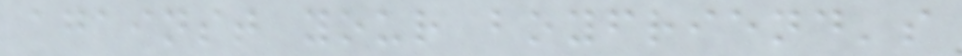against your boyfriend's
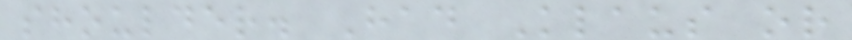shoulder. Had Klaus or
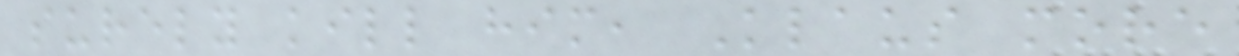surely kill him, Klaus more
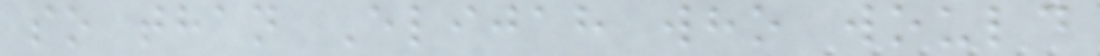so than Elijah who would
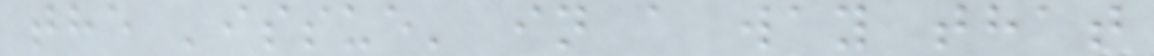the 'issue' in a way that
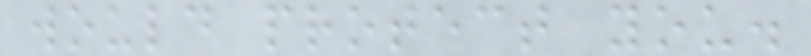would protect you.
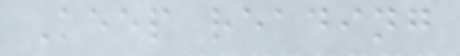Keep reading
